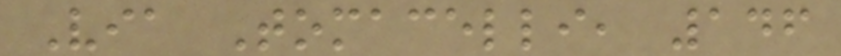Via Tomacelli, 146
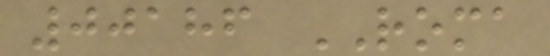00186 ROMA
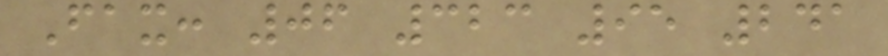Fax: 06 323 95 241
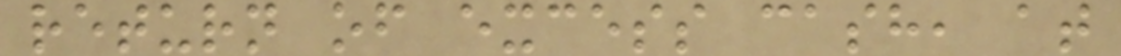return of excess cash, at
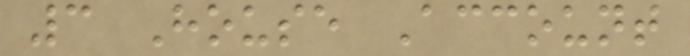3 House Account
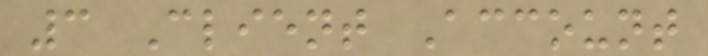3 Client Account
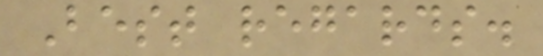Best regards.
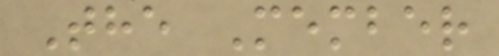The Member
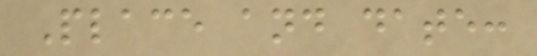Place and date:
